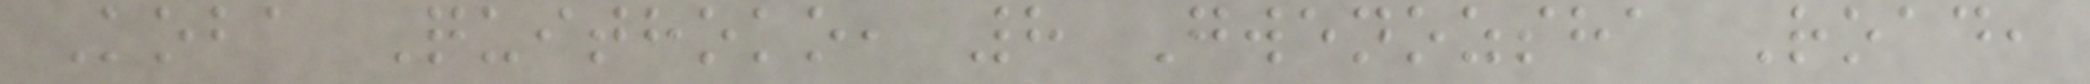Koba Quithoko, 8 Gwenozsha Road,
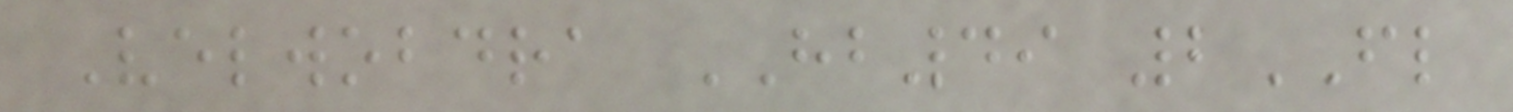Velwobdra HB49 2FL
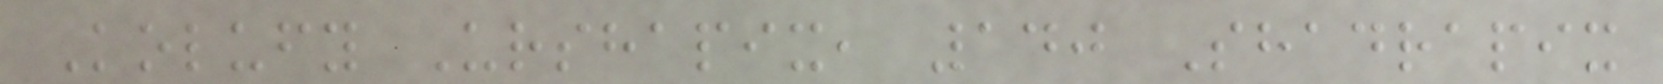Kolufy Urshapix, 140 Shadrapix
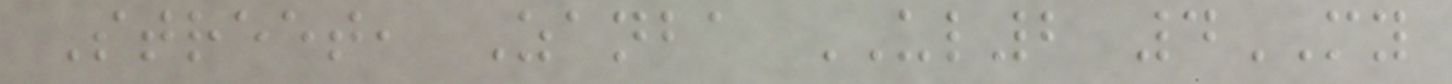Street, Zanba UL2 4MY
